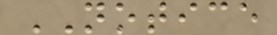NOTICE
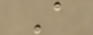A
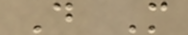D M
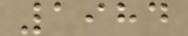1984
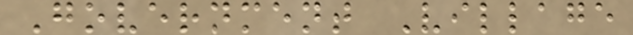Government Village
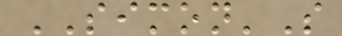SIMON'S
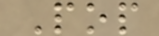Pop
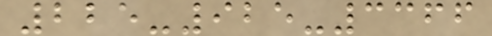225-925-3366
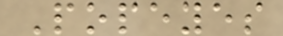Popeyes
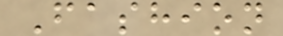Fashion
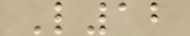L12
